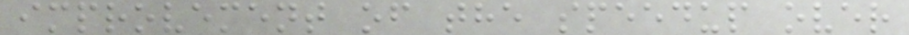improvement of the speedup over
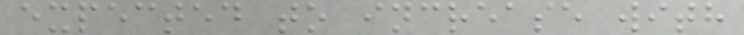expected to increase with
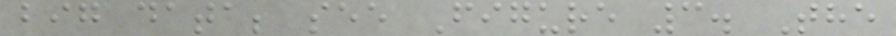big data; see Figure 3. The
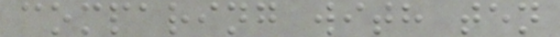comparing with ten
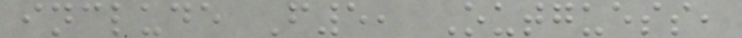include F5, Outguess,
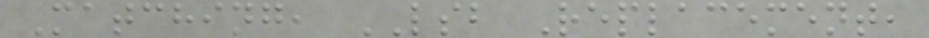Matching, LSB Replacement,
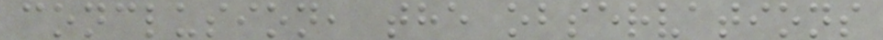conclusion, the observations
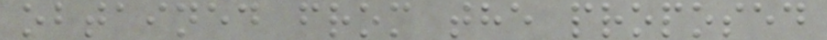obtained from the proposed
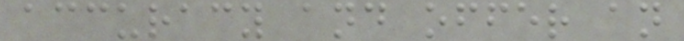accuracy and offer an
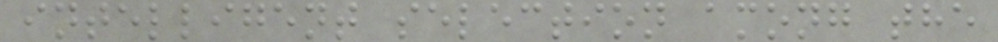intelligent selection among the
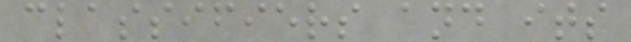classifiers and its
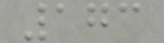173
